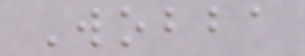Wobba
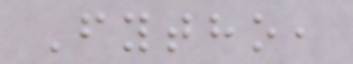Fytho,
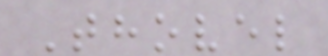Thovel
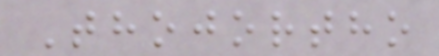Thojortho
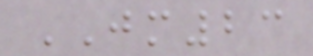JM23
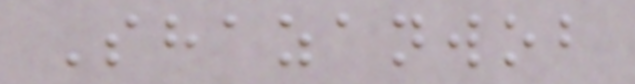Shazanwob
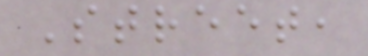Street,
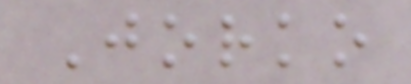Jorko
